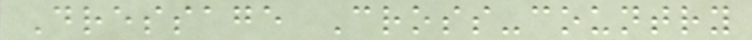Dressage Cross-country
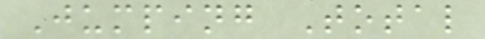Jumping Total
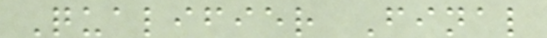Qualifier Final
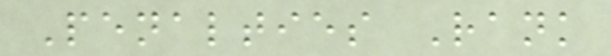Penalties Rank
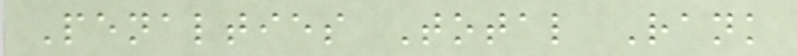Penalties Total Rank
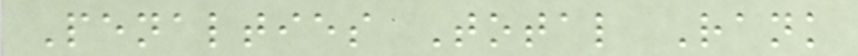Penalties Total Rank
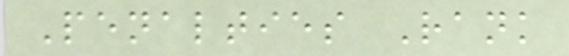Penalties Rank
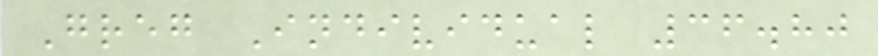Greg Individual 36.80
